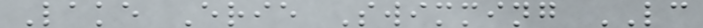Lake Erie Swimming LC
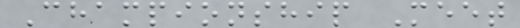Championship Meet
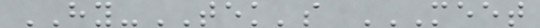HY-TEK's MEET
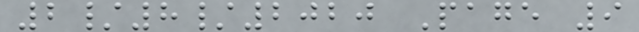2/8/2020 Page 9
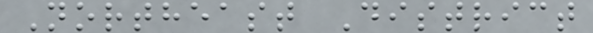Northeast District
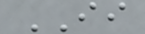II
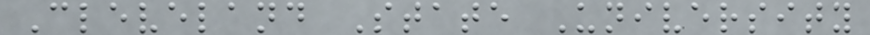Cleveland State University
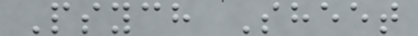Psych Sheet
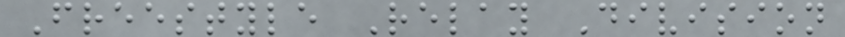Freestyle Relay Division
